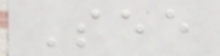See
